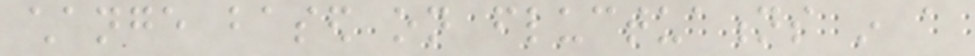change based on fluctuations in a
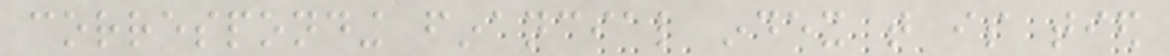corresponding financial index that is tied
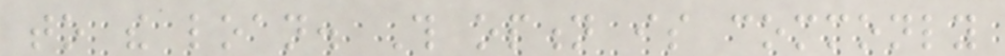to the loan. This option is commonly
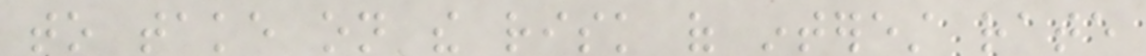to take on the risk of interest rate
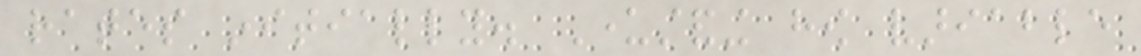rates initially. Understanding how variable
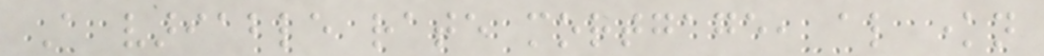A variable rate mortgage, also known
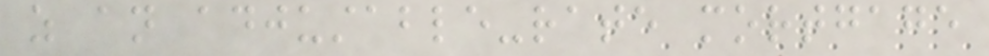as an adjustable-rate mortgage
